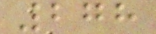278
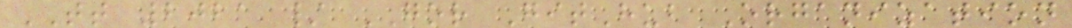TT 2021 / GOR GitHub Organization
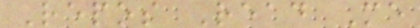Repos Read Me
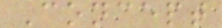Concept
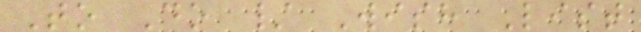To Do / Wish List
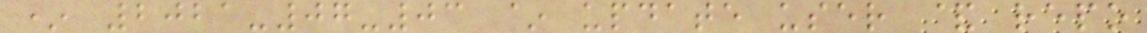* 2021-07-03 ~ update user & repo
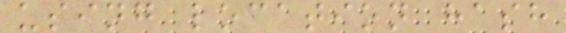using location hash
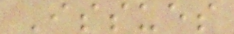Issues
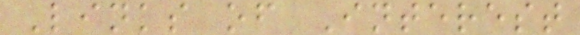Links of Interest
